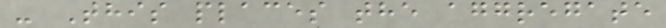- This places the aggregate
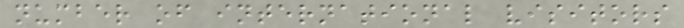number of international visitors
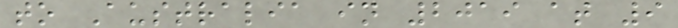to Australia in 2019 at 9
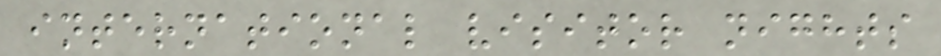international visitor nights
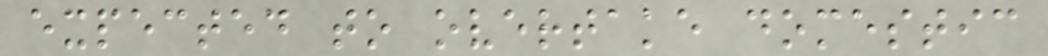expected to overtake domestic
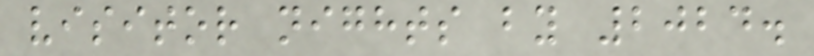visitor nights by 2024.
